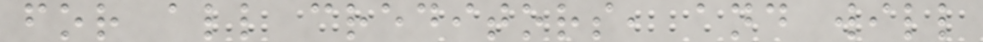for all creditors, and will
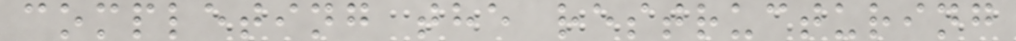completing the restructuring
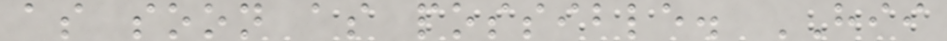as soon as possible. HII
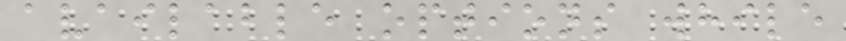available options while
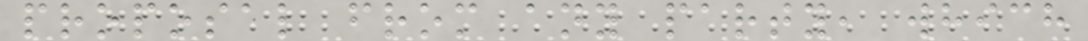proposal from any party, which
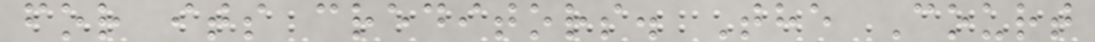for its creditors. The Court
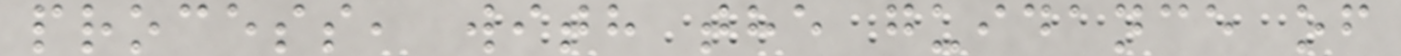process, with the guidance of
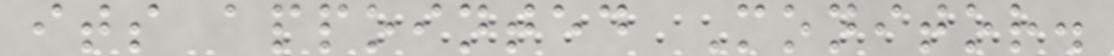its appointed Monitor.
